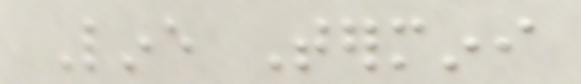Line Termini
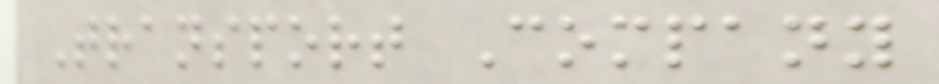Transport Company
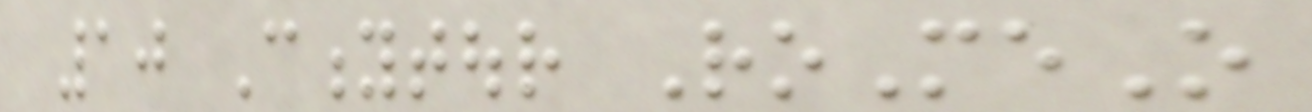10 Citytour RoMeO
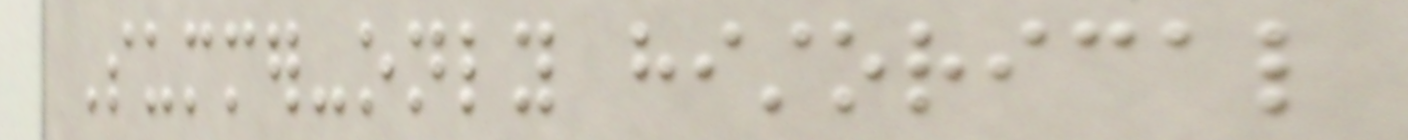Summer-only historical
